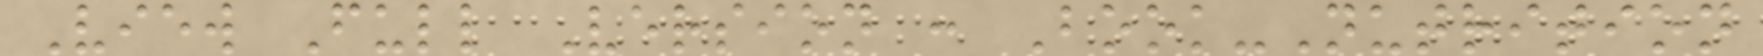View Full Version : Book-Nutrition
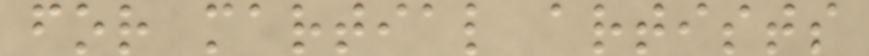for martial artists
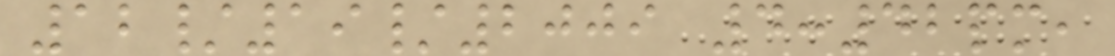12/19/2009 4:42pm,
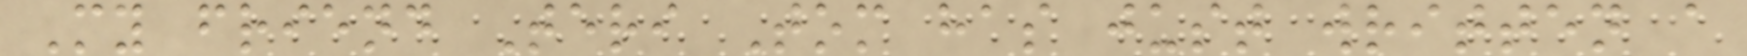My friend Teri Tom has just written a
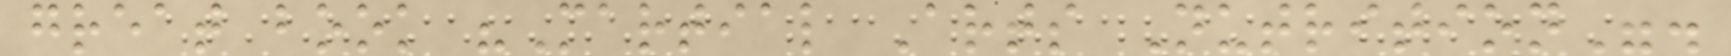great book "Martial Arts Nutrition".
